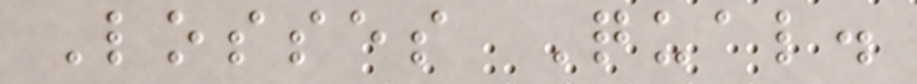Losses Qual.
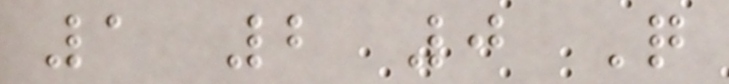1 2 0 Q
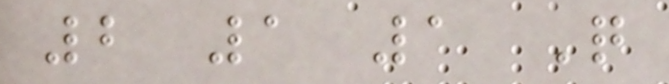2 1 1 Q
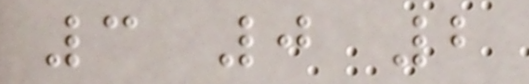3 0 2
